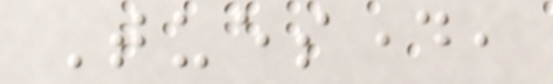Tuesday,
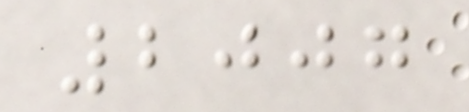2007
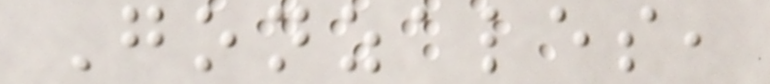Gonzales,
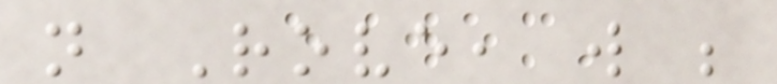not Rove, will be
